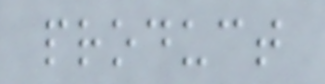product
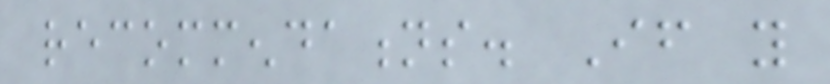recommendations. If you
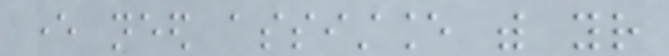ever need assistance with your
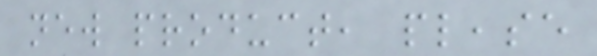new product, please
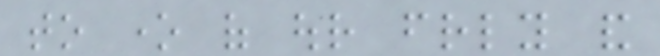to one of our friendly and
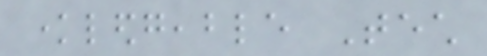knowledgeable Tech
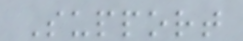Support
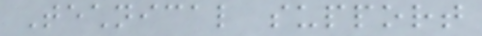Technical support
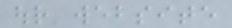our website
